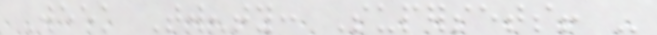Week Twenty: Supersets! -
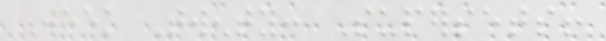Week Twenty: Supersets!
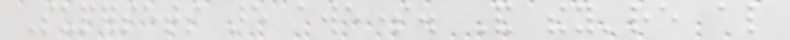Supersets are awesome. And they're also
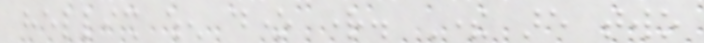hellish when done right. There are two
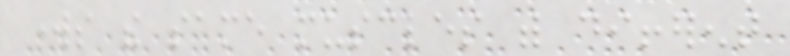works the same muscles with different
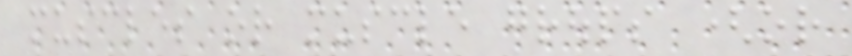muscles or muscle groups (or
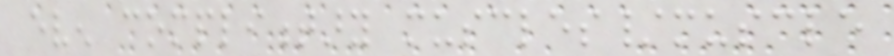even complimentary muscles/muscle
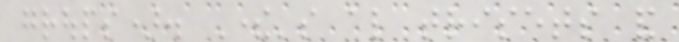groups). There's also trisets and
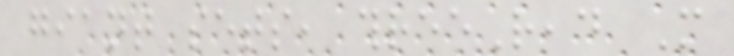giant sets, threeRead More
